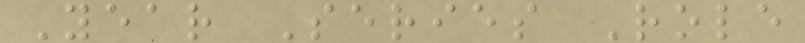Year Series Role
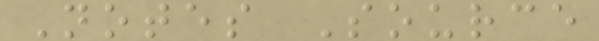Notes Source
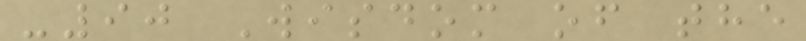-90 Wisdom of the
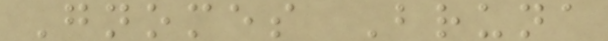Gnomes Bruna
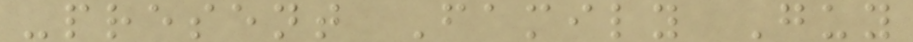-present Family Guy
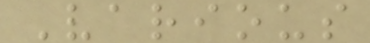Various
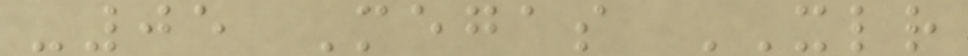-05 Megas XLR
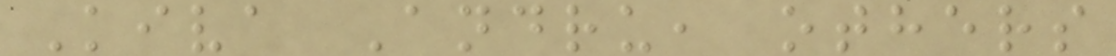Kiva Andru, others
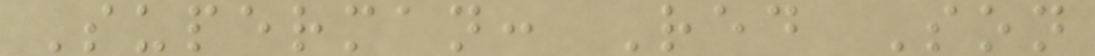Superman: Red Son
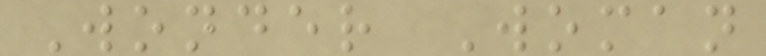Wonder Woman
